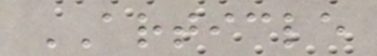ARTICLE
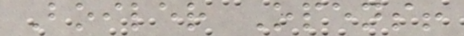Boiler Opens!
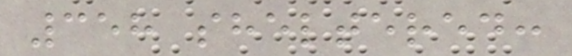358 sheltered:
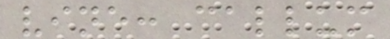vine: callum
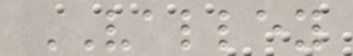VALLEY
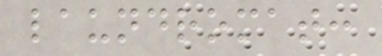laundromat:
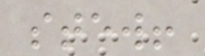stew!
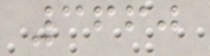3660
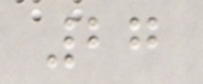27
